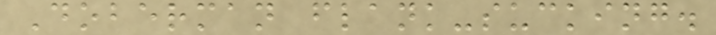Doberman flank-sucking.
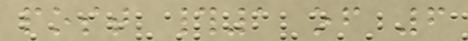post #1 of 6
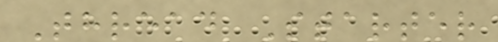Thread Starter
